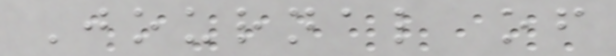Journal of
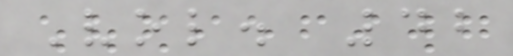Vol. 42
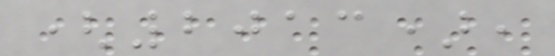(2013),
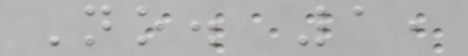No. 1,
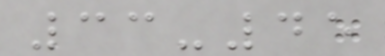33-45
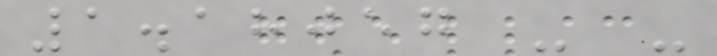1.18057 - -
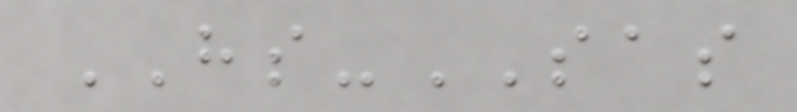HS-SAS
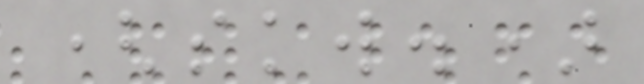(skw.)
